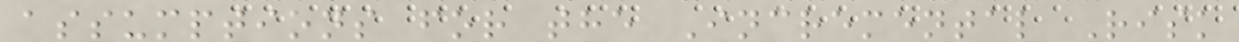assumptions for the Incremental Risk
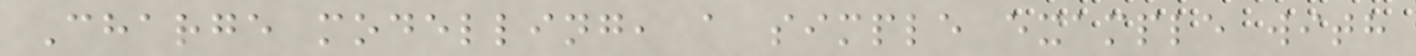Charge modelling, a simple example with
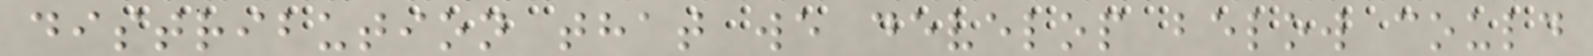distribution that we develop below could
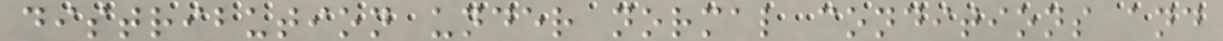distribution under normal conditions and
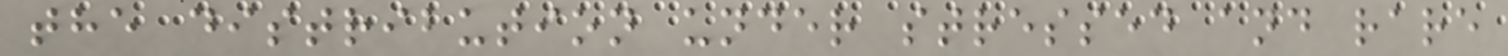the distribution under stressed and rare
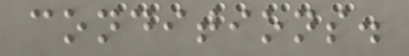conditions.
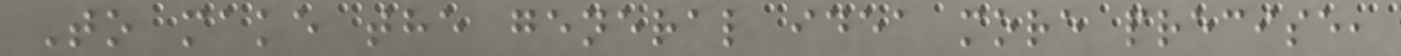To make the general idea more precise,
